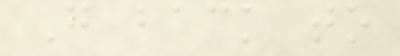Go back to
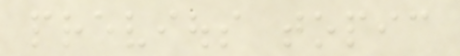previous topic
